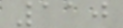110
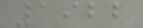1922
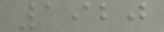1920
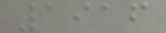1916
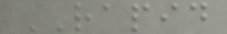RAPID
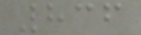836
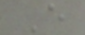E
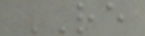RE
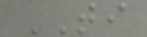TI
